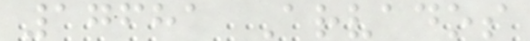17681 Arvados
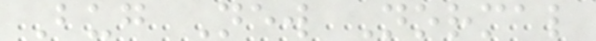Bug New Normal
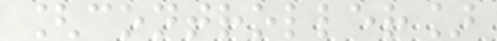[controller]
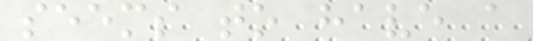seems to have a
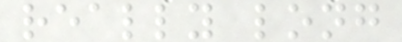really long
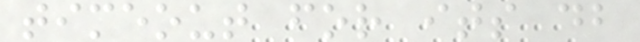timeout for its db
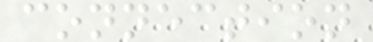connection
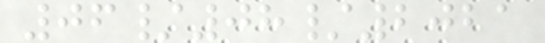06/08/2021
